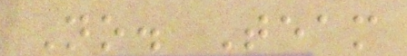No. Team
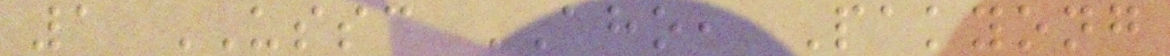1 USSC AHO, Pakyong
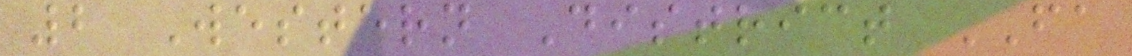2 Western District FA
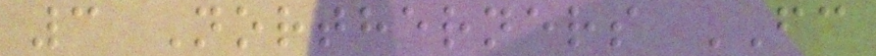3 Northerners FC
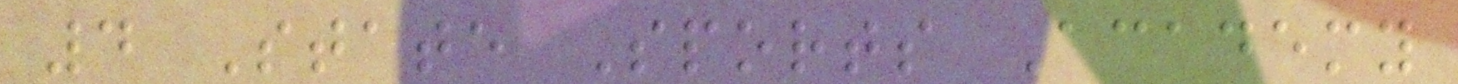4 State Sports Academy
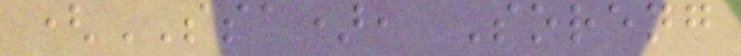(SSA), Soreng
